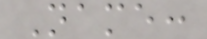Name:
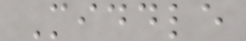Middle
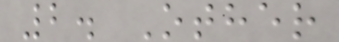2. Other
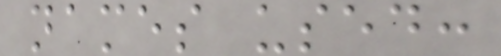names used:
